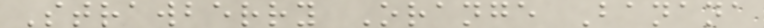Strawberry Orange Banana
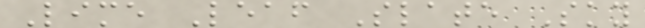Lime Leaf Slate Sky
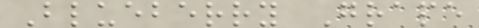Blueberry Grape
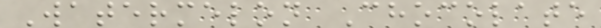Watermelon Chocolate
